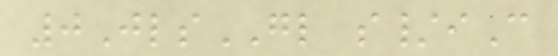0JlsGL s/iC
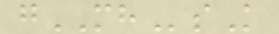gMHsK
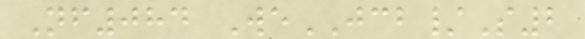Nf084 WeJCB/S2
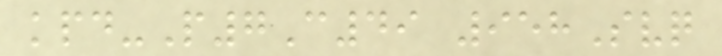kpd-P7C49 958Svq
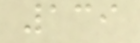139
